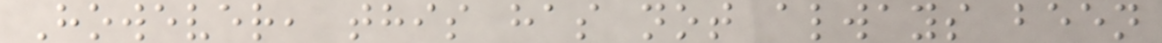However, this has not always been
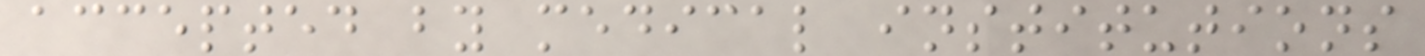accepted by medical institutions
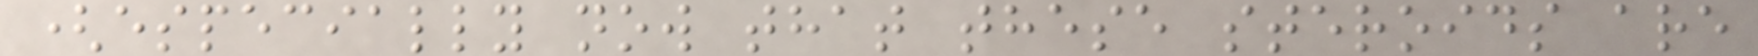(especially now that these steroids are
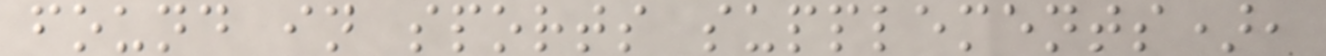found in sports supplements),
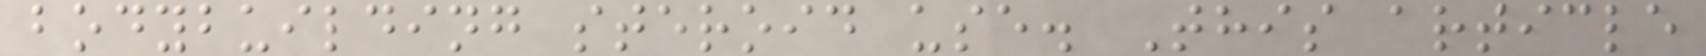bodybuilding steroid use. This article
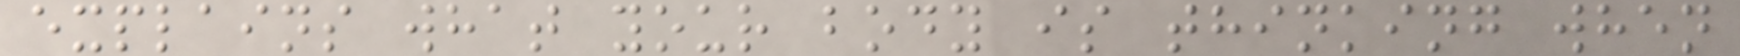explains what your body is thinking when
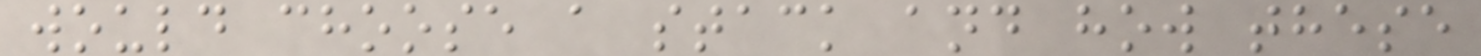would choose a stack and how these
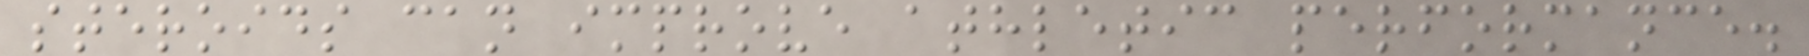steroids can improve athletic performance.
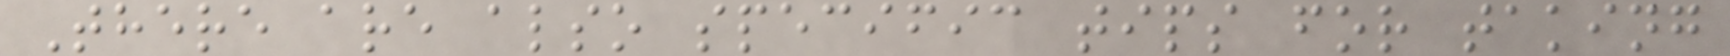There are also specific tips for taking
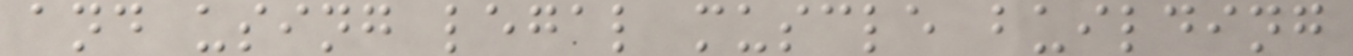and using legal muscle building
